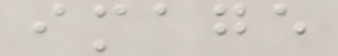image
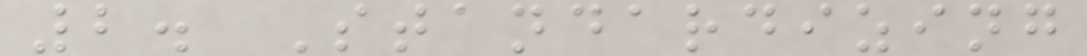2. Standardizing
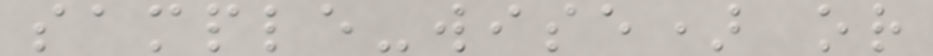sample-wise) or
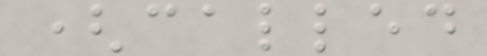(called
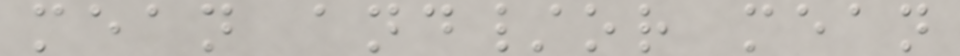mean and/or mean
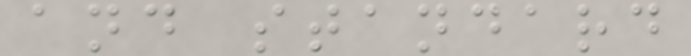and standard
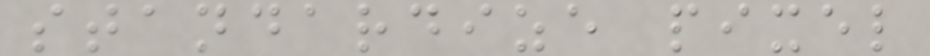standardize pixel
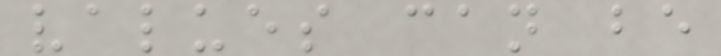values can be
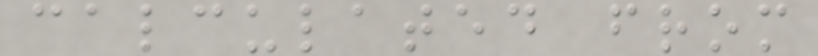calculated from
